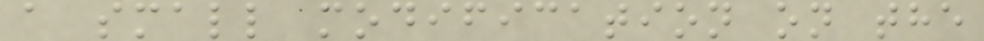a small modification on the
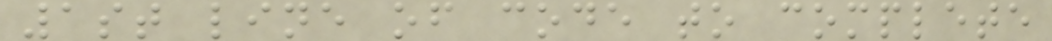1st line of code to complete
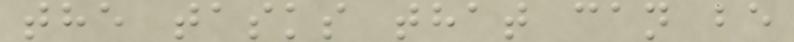the tasks that can be
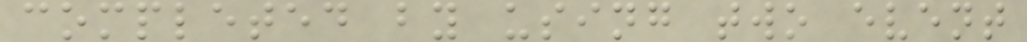completed by using two event
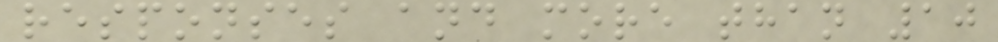responses and more than 10
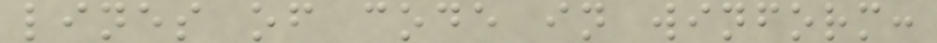lines of code in winform:
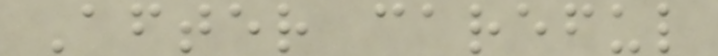After careful
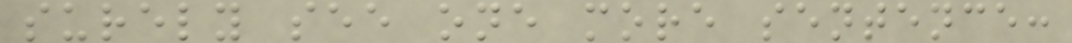surely see one more sentence:
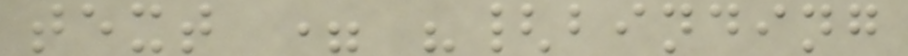text = "{binding
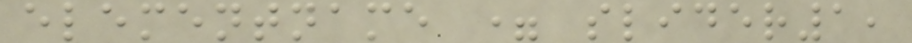elementname = slider1,
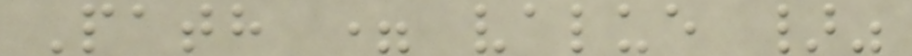Path = value }"
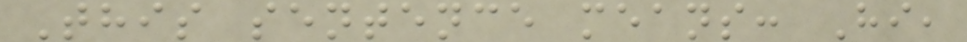This sentence means: Hi,
